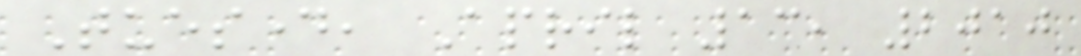Tuesday, April 13, 2010
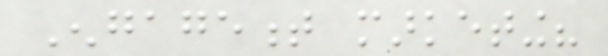Engagement marketing?
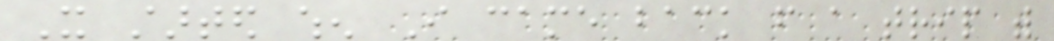It started when I came back from a trip with
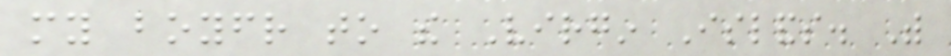my boyfriend to the Virgin Islands. With
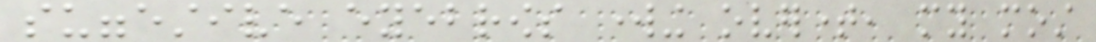suggestive eyebrows working overtime, my most
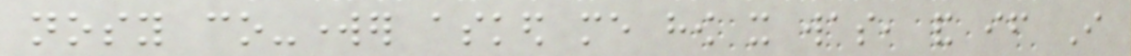nosy co-worker asked me how it was, and if I
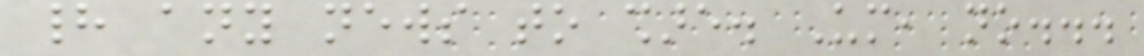had any news to share. Um, no...
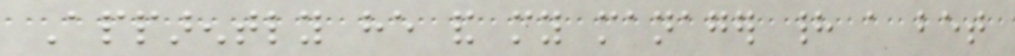Apparently he and my manager had a bet
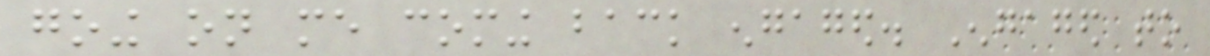going on me coming back engaged. Engaged to
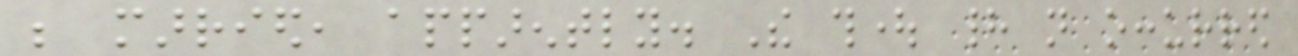be married, apparently. The thought had not occurred
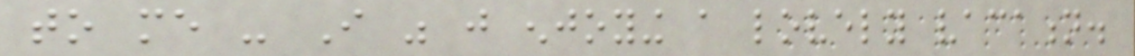to me - I was just enjoying a lovely vacation.
